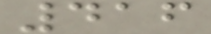416
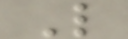L
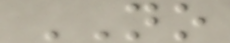NO
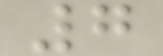7
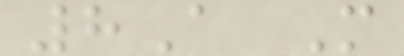8A M
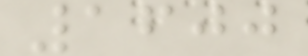1600
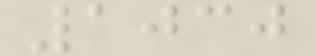1030
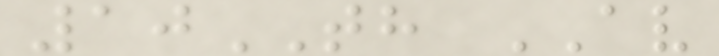10TH AV
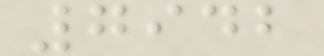7942
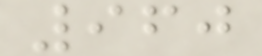960
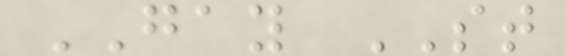GAY ST
